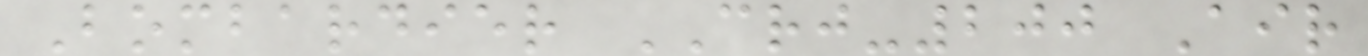Bombardier CRJ-200 Air
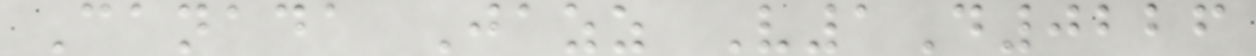Canada Jazz V1D0226
